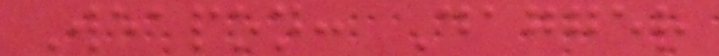Weapon: Dagger
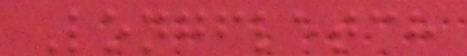Longfletch
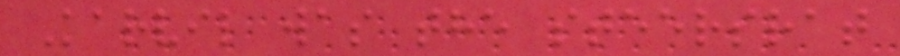Karvil was the steersrat
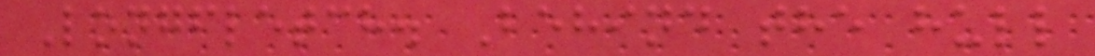Longfletch. Behind the hull
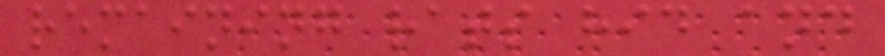remaining rats hid and
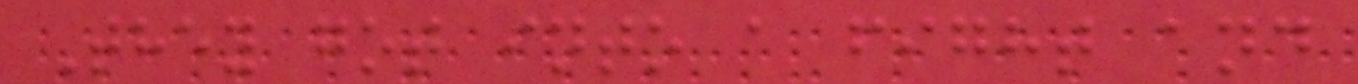They got into a fight and
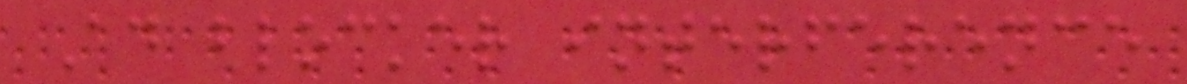Ad blocker interference
